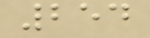254
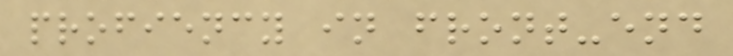profiency in front-end
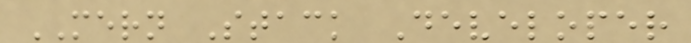MERN Stack Developer
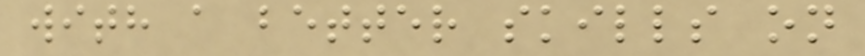with a better skills on
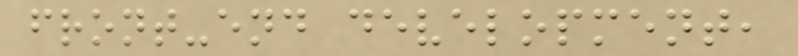front-end development,
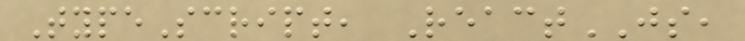TypeScript, ReactJS,
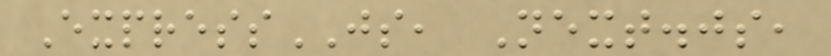ExpressJS, Next.js,
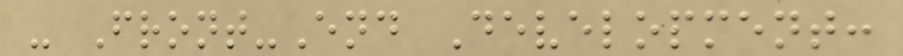- Front-End Development:
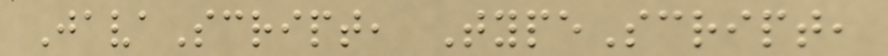JavaScript, TypeScript,
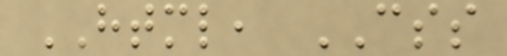HTML, CSS
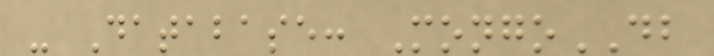- Database: MongoDB
